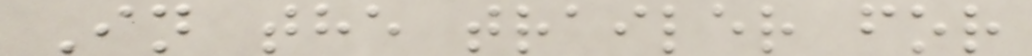In the trailer for
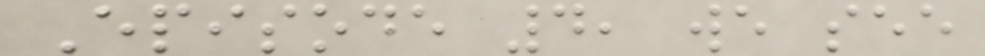Episode 4, we see
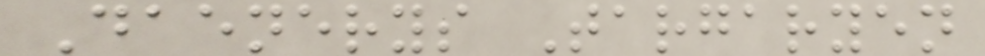Daenerys Targaryen
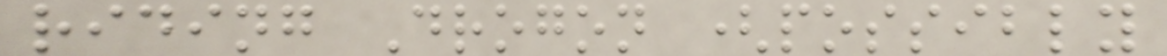riding Drogon (possibly
